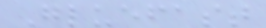Gluefast
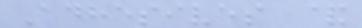Adhesives &
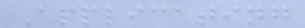Applicating
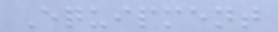Equipment
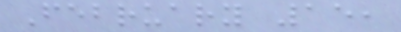February 15,
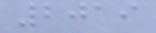2019
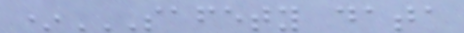*SAFETY DATA
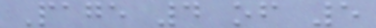Page 4 of 5
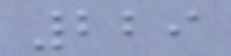229
